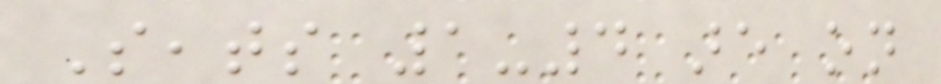Seats 1-4 are on
